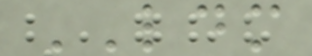LDM
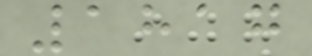1817
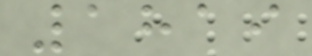1819
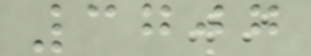3707
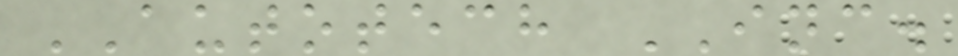AUTOTECH INC.
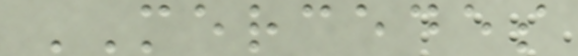MERCEDES
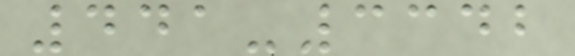441-3342
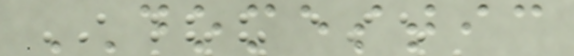DOMESTIC
